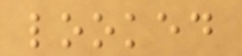looked
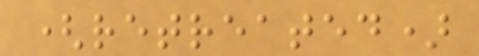(retreated)
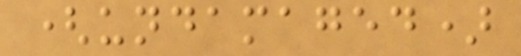(undamaged)
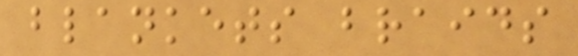blankets braids
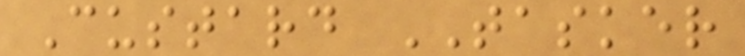Custard TASKER
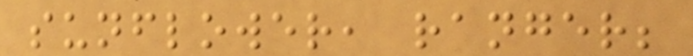sunflower, ranger;
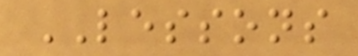LESSONS
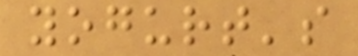yogurt's
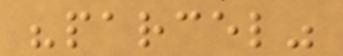"parcel"
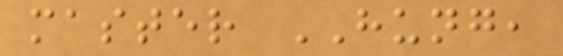master HUNG,
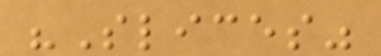"Slices"
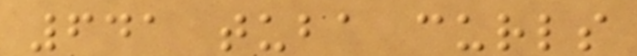641 tuba curls
